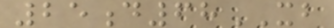25d68XB
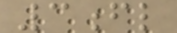3fl
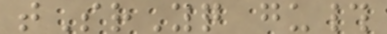tSrYq gu#
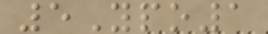5Ypo1
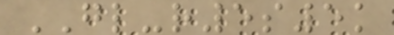GL-r5s5k
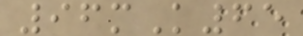96mK65
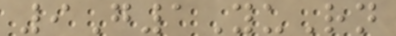9G1YuRn
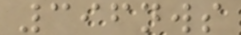396nws
